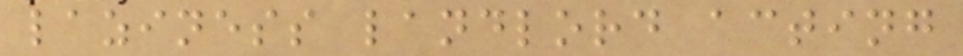laziness landlord acting
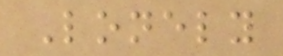Lonely
